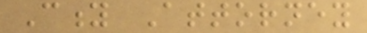City Attorney
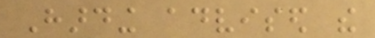Harding advised the
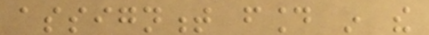assignment found in the
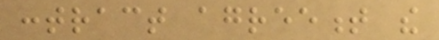contract agreement the
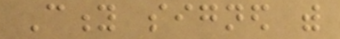City signed with
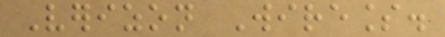Verizon Wireless.
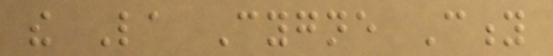the La Cygne City
